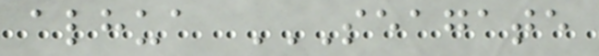alhua SEAGATE
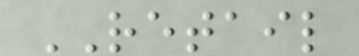RETAIL
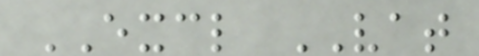EXCL VAT
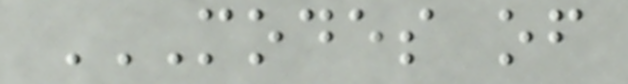MODES OF
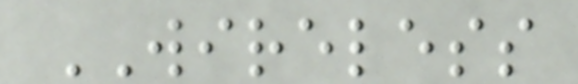WIRELESS
